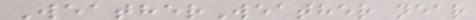WeatherWeather near
